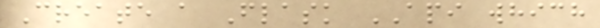Create a Flask API which
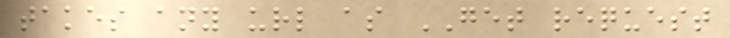takes any url as GET request
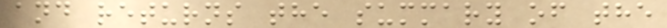and returns the summary of the
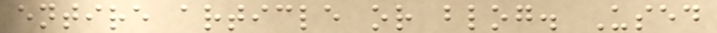entire article or blog. Used
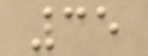35
